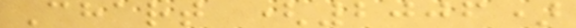Chart (2006)
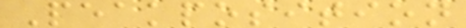Peakposition
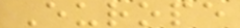Europe
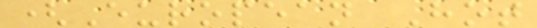(European Hot
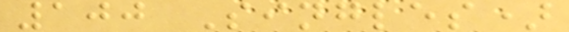100 Singles)
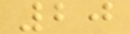20
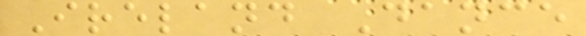Ireland Dance
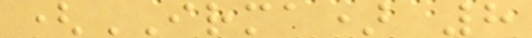(IRMA) 8
